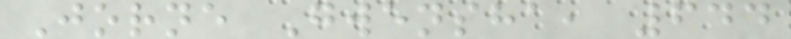Jorne Gwensha, 644
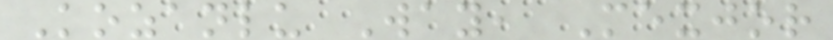Kozanlu Way, Mexjor
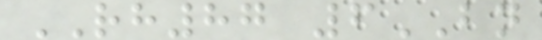RH87 6BN
